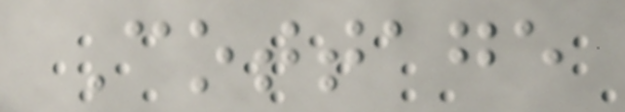Cottage
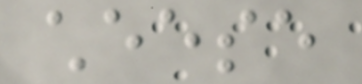cheese
